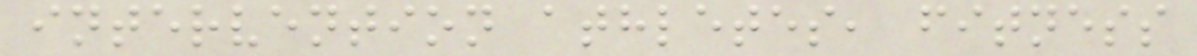intervention athletes, fitness
